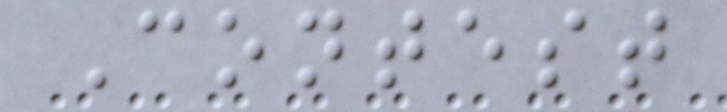Contest
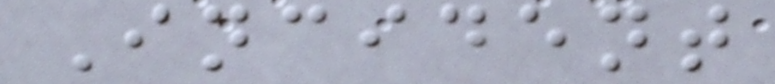Incident
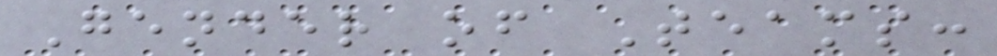Gender of Teams:
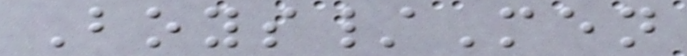Boys/Men
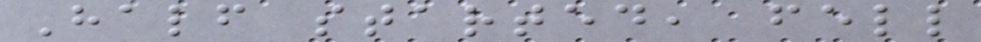Half started, fell
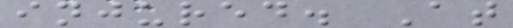injured. At
